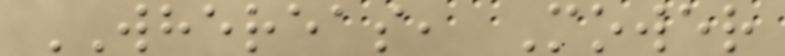WHEREAS, Mower
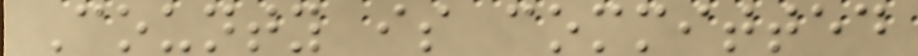County is committed
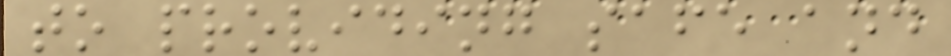to providing safe and
